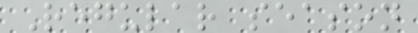Regular season
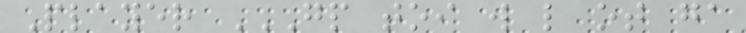Player GP TOI W L OT GA
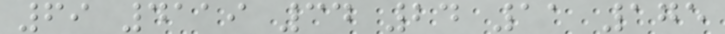69 4119 34 24 11 175
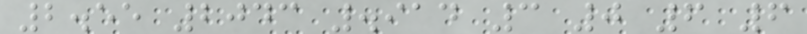2.55 2043 .914 3 0 6 6
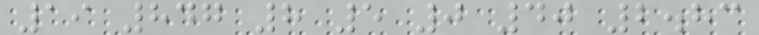19 847 8 5 0 40 2.83
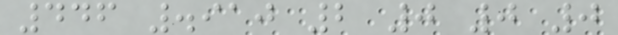446 .910 2 0 0 0
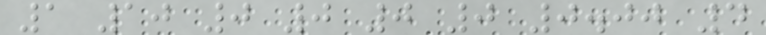1 10 0 0 0 0 0.00 4
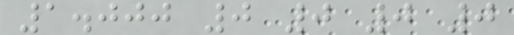1.000 0 0 0 0
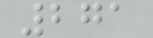271
